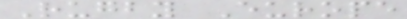Rugby Europe
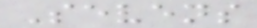Sevens
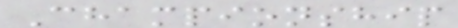Championship
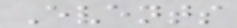Events
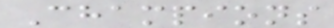Champions
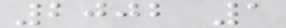2002 1
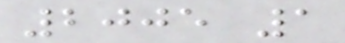2005 1
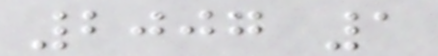2007 1
